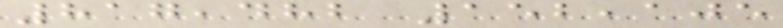817,482 152,105
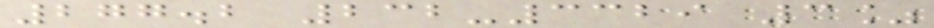277.2 232-3329 3%
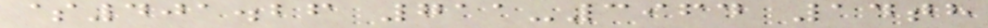$401.26 711-3964 14th
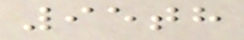95th
